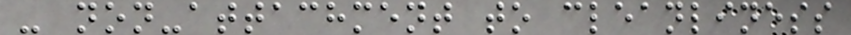- non-attachment to cleanliness
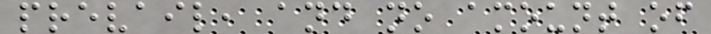prevail, and no amount of
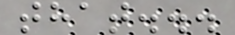that...
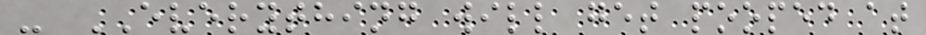- EVERYTHING will get pooped at
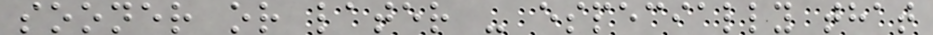sooner or later - especially that
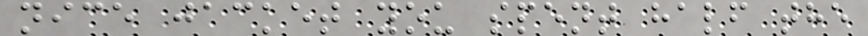nice jacket you spent half the
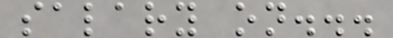salary on...
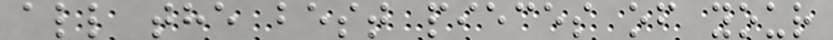all the best pieces of your
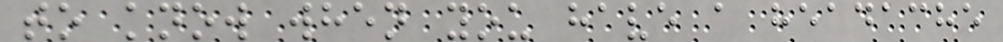to know when you have a headache
